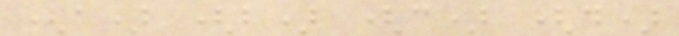(a) (b) (c) (d)
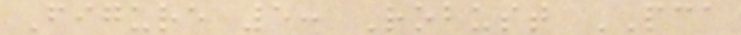Figure 5: Robust PCA
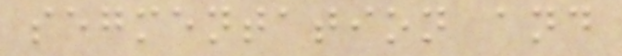segmentation and
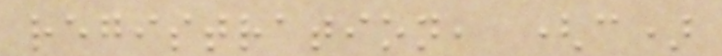registration, (c)
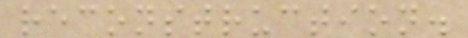reconstruction.
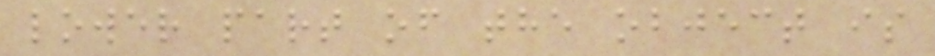lower part of the object is
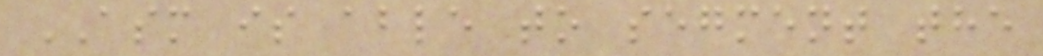ASM is able to segment the
